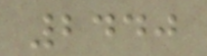2440
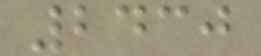2430
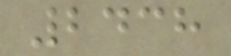2438
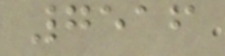7516
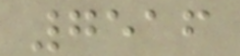7516
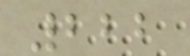222
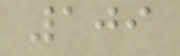109
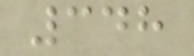348
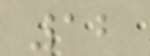12
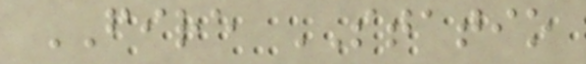FIRE STATIO
